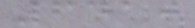6410
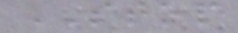STOP
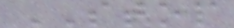STOP
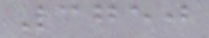3750
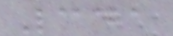341
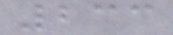233
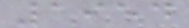1954
